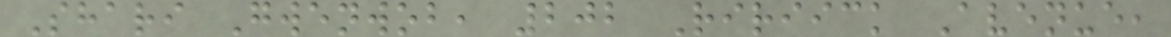Shari Gwenwob, 202 Ririick Avenue,
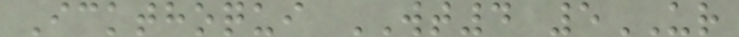Ickthoqui WT4 5UR
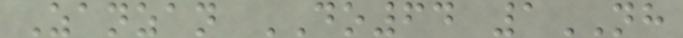Zanzan DO64 1NH
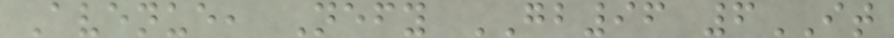Avenue, Nefy GB96 6IT
